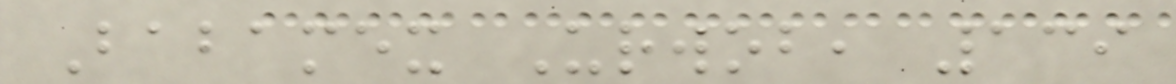Babamex Urwob, 139
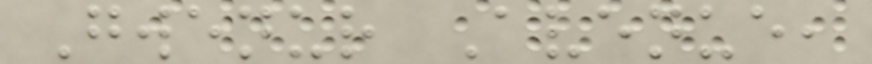Gwenur Avenue,
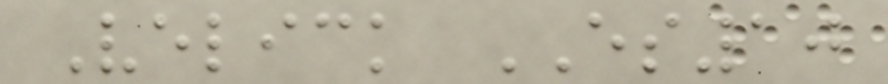Velick ES10
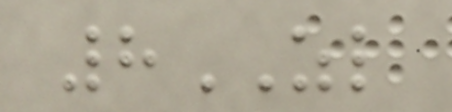8ZL
